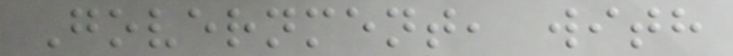Government, with
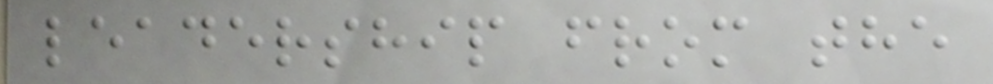leadership from the
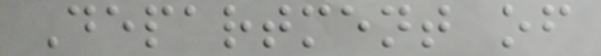Department of
